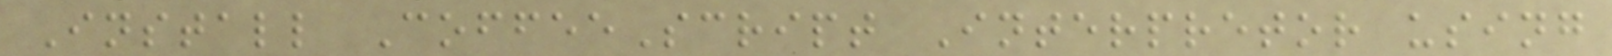Install CoffeeScript Interpretor using
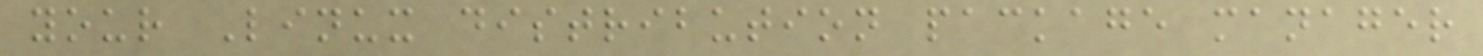your Linux distribution package manager
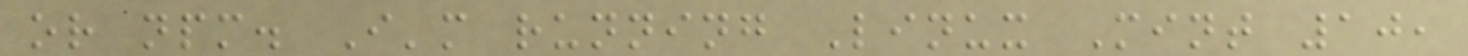or npm. I'm running Linux Mint 10,
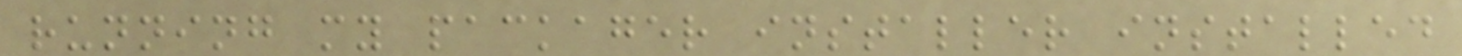running my packager installer installed
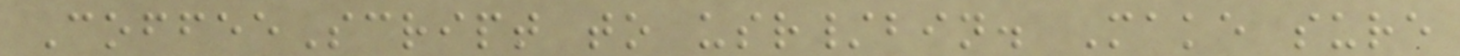CoffeeScript to usr/bin. Make sure
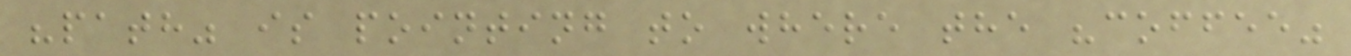"path" is pointing to where the "coffee"
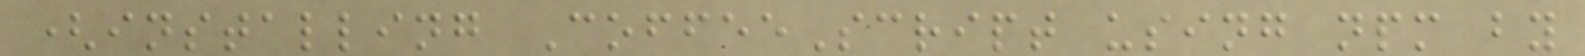(installing CoffeeScript using npm by
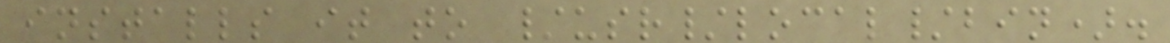installs it to /usr/local/bin).
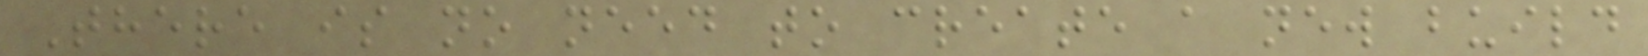There is no need to create a new build
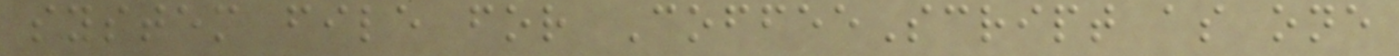system file for CoffeeScript as one
